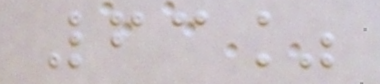63%
